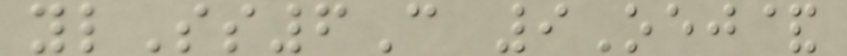ylSs6C 9Oej&
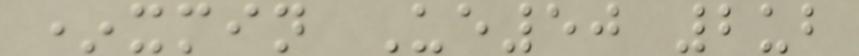*xmin Ue50 2ub
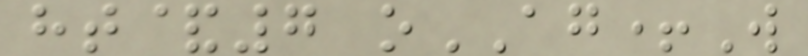ht&7 oAG+W
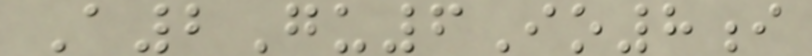A2Gu6Io8i
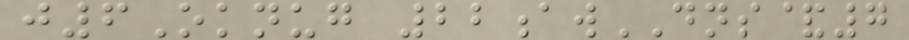j6Oknug 22awDNS&7
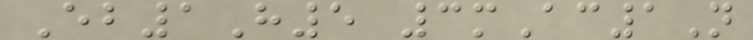Eb1H5 3mAc1N
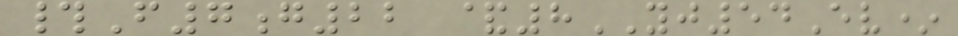#F7g22 &8YJ54Ev*
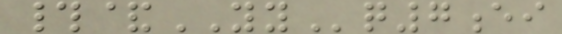#&YYq7ei
